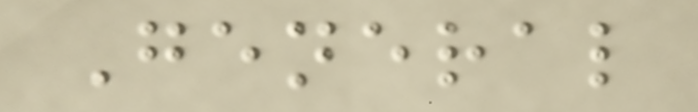General
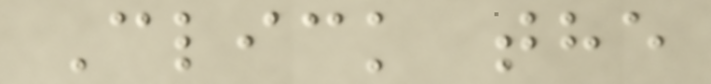Click the
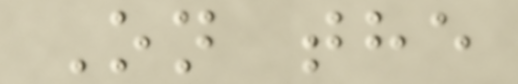On the
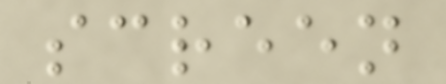screen
